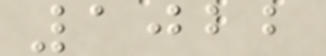1022
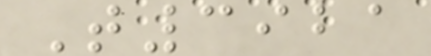T3921
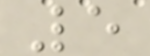5
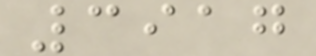3917
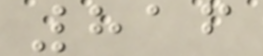816
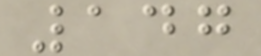147
